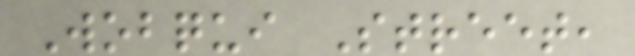Wobqui Street,
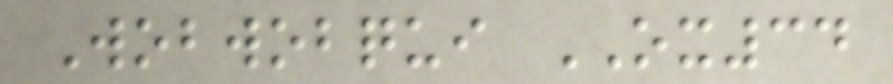Wobwobqui OX34
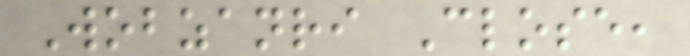Wobzanri Close,
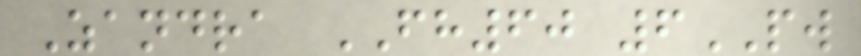Zandra FH60 6PW
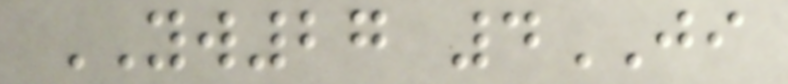YW27 4JI
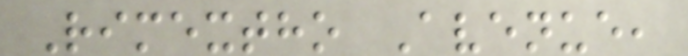Rimextho Avenue,
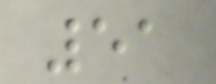51
